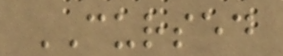CURSED
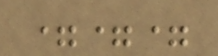===
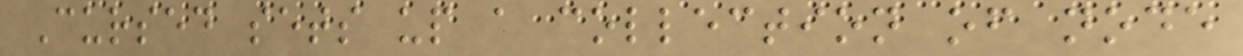Cursed sets up a collection of node
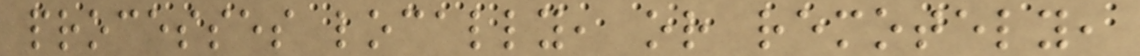processes locally, or remotely,
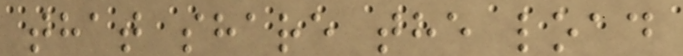that share the load
